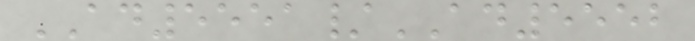AD5551/AD5552
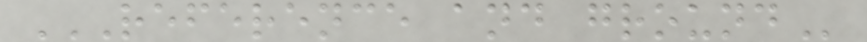REFERENCE AND GROUND
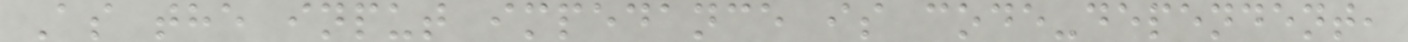As the input impedance is code-dependent,
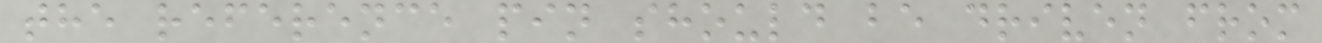the reference pin should be driven from
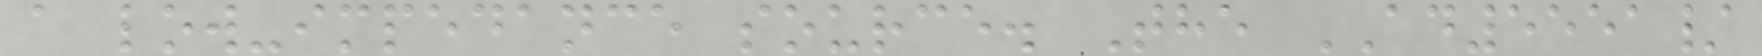a low-impedance source. The AD5551/
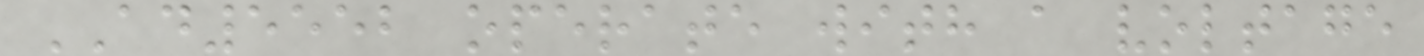AD5552 operate with a voltage
